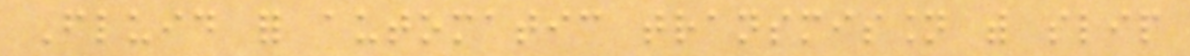Fluid for automatic transmission with slip
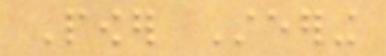Power Steering
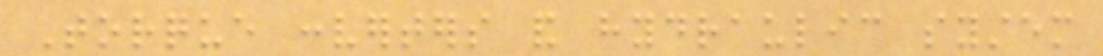Torque converters and hydraulic system
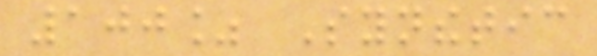100% Synthetic
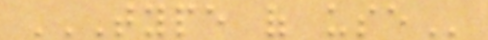TYPE OF USE
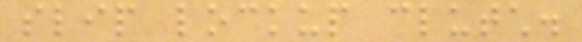slip lockup clutch.
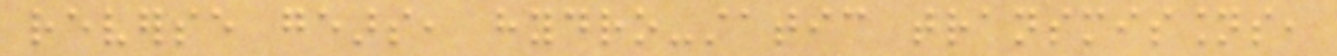reverse gears, hydro-static transmissions,
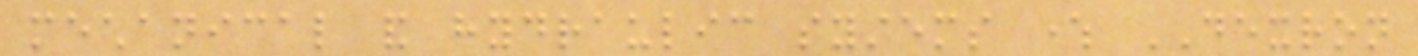mechanical and hydraulic systems where DEXRON
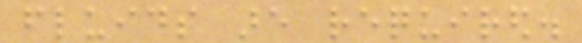fluids are required.
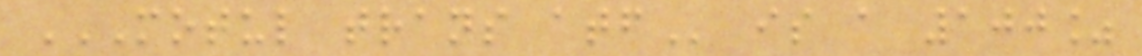MOTUL TRANS ATF is a 100%
